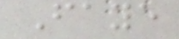Faye
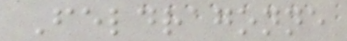Feldragonne
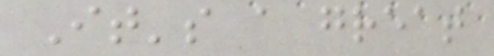It's a great
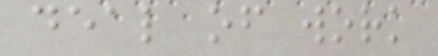deal of work
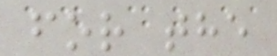for the
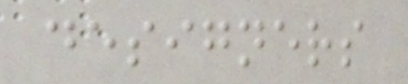designers
